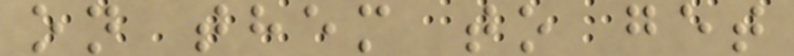on them to get
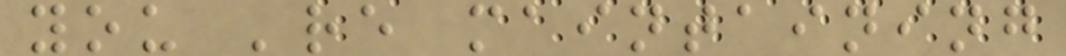you 're maintaining
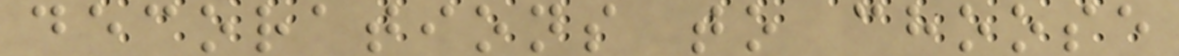decorations to choose
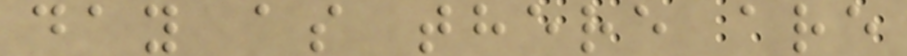day as there are
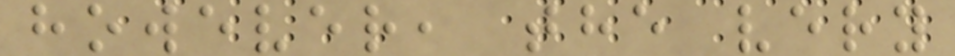however, the very
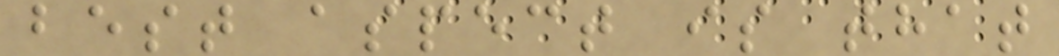best aspect is that
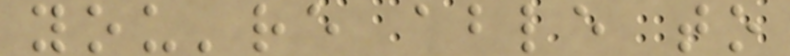you're able to
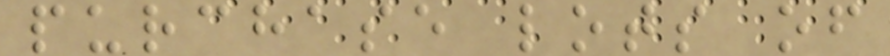purchase lots of
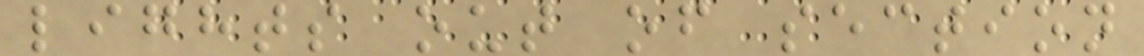lights out of section
